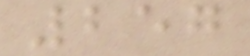257
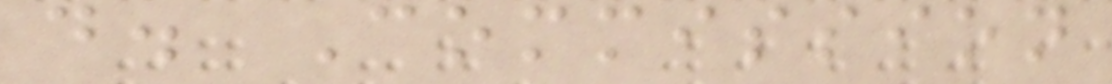d. Commission
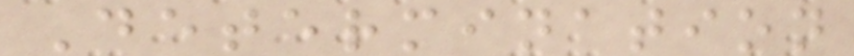Determination
